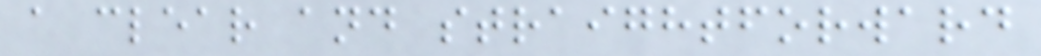a clear and straightforward
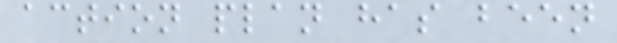action plan has been
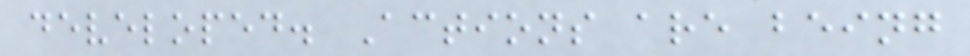developed. Actions are being
